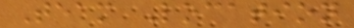Team Location
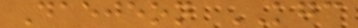Daejeon KGC
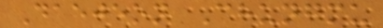Daejeon Chungmu
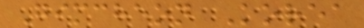Gimcheon Korea
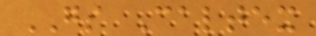GS Caltex
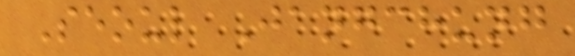Seoul Jangchung
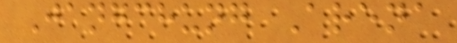Jangchung Arena
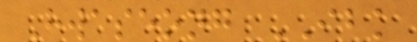Hwaseong IBK
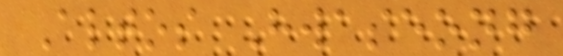Altos Hwaseong
